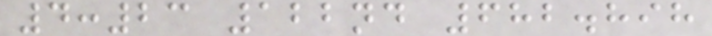4:23 122nd 682.898
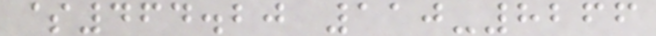$464.20 110-8266
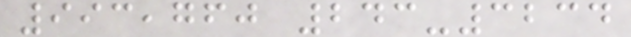993,760 243-3234
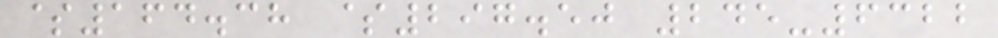$164.38 $297.50 245-6322
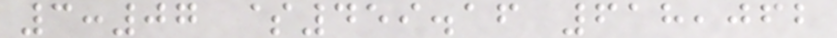3:07 $459.16 618,062
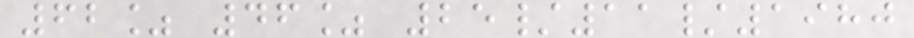62% 46% 25/11/1980
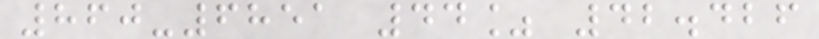860-6851 44% 42.426
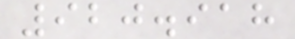920.918
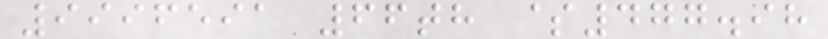9996591 66th $477.98
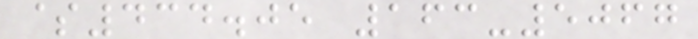$434.05 163-5067
